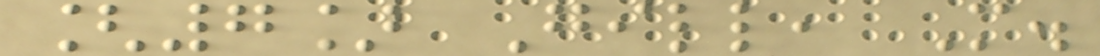[7] Gill, M.
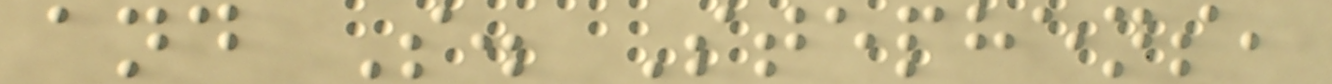and S. Stephens,
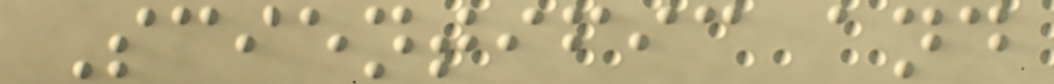Scientific and
